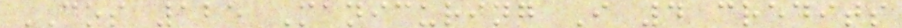COS 125 Manicuring I 4 credits
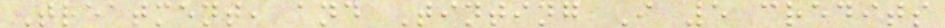Treatment, and Tinting I 5 credits
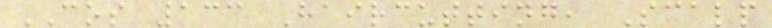COS 133 Haircutting, Scalp
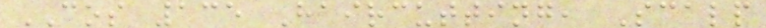COS 135 Haircutting, Scalp
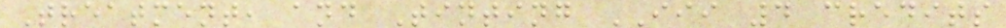Treatment, and Tinting III 4 credits
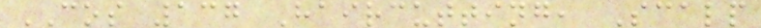COS 137 Haircutting, Scalp
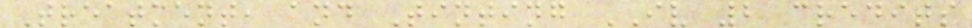Treatment, and Tinting IV 2 credits
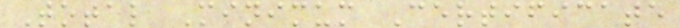Total Minimum Certificate
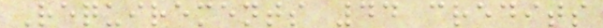Requirements 44 credits
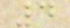4
